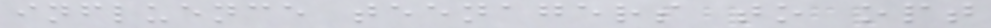influence teenagers to opt
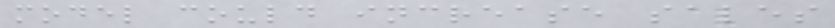model could increase sales
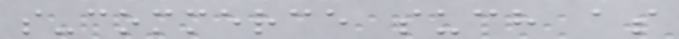s-commerce such as
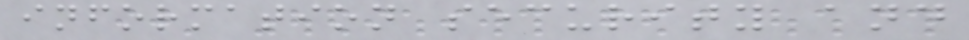information security and
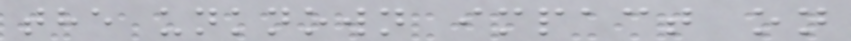the unknown impact on
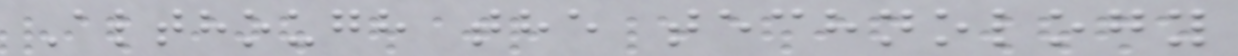Although the technology
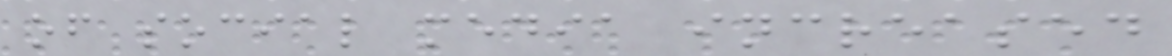of social media increased
